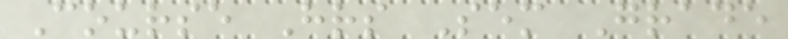Course Hrs Sem Grade
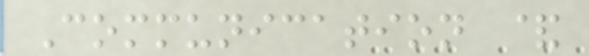Communication &
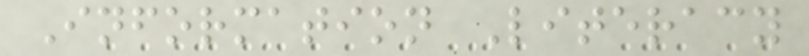Information Literacy
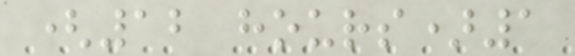(12 hours)1
